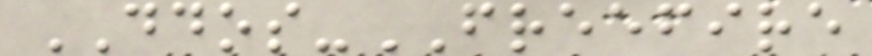DDOS-FREEFIRE
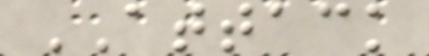ATTACK
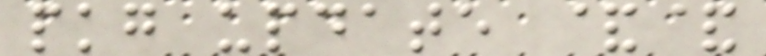pkg update &&
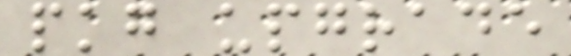pkg upgrade
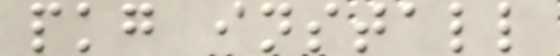pkg install
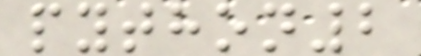python2
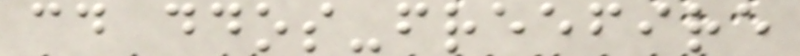cd ddos-freefire
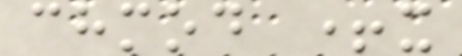chmod +x
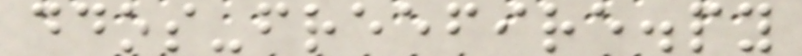ddos-freefire.py
